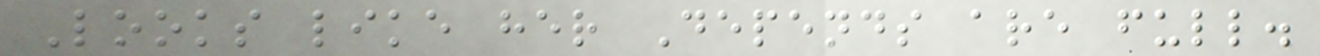Looks like her Depends are full.
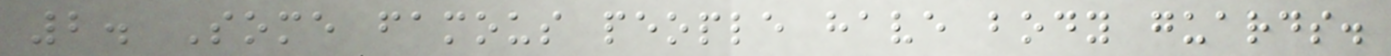2. Some famous people have body guards.
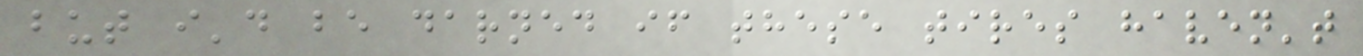but i'd be darned if these tires haven't
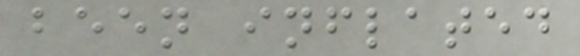been inflated
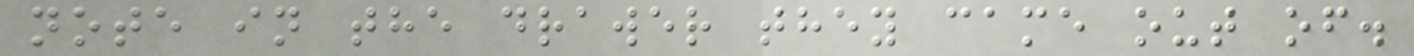note in the drawer they came out of.
